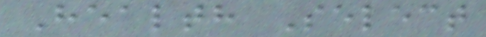Health Select
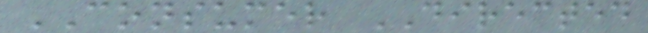CONSUMER DIRECTED
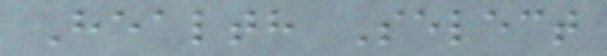Health Select
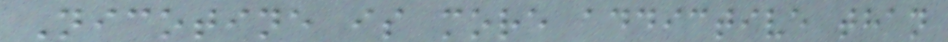Nicotine is more addictive than
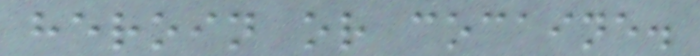heroin or cocaine.
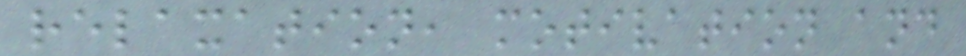relaxation, motivation and
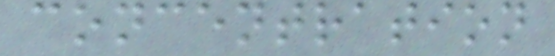concentration
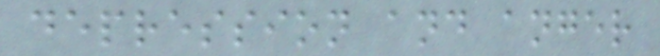depression and anger
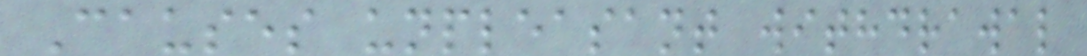Causes unpleasant withdrawal
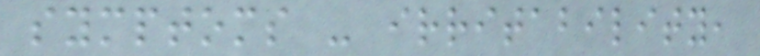symptoms - irritability,
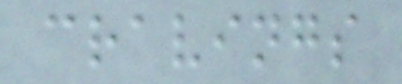cravings
